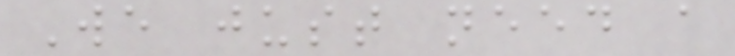We just need a
